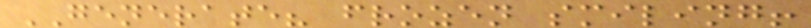GENERATE? frozen smiling!
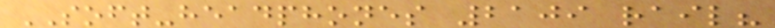SOFT-headphones 2109 rail?
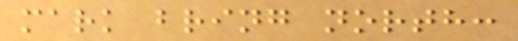mark bring north:
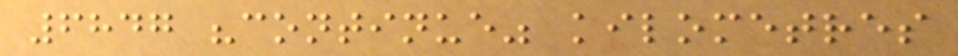6847 "continue" kilometres
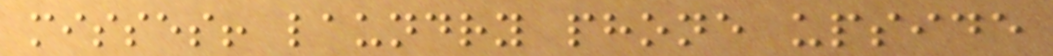misses! laundry phone upside
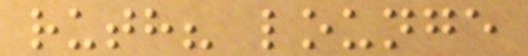ruth? lounge
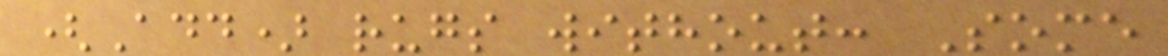(Add) rugs without: Some
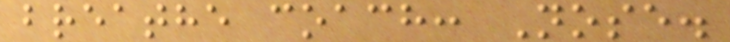breathe coach: Nose.
